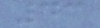43
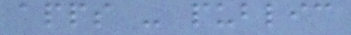apps - public
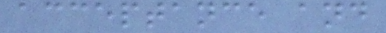acceptance and
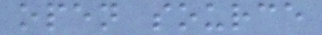open source
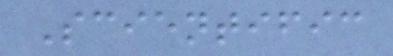Scientific
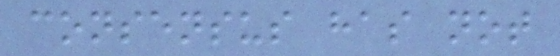consensus has not
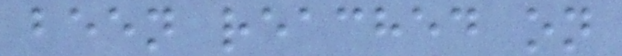been reached on
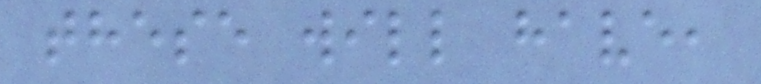these will have,
